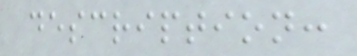description:
